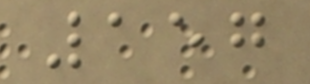157
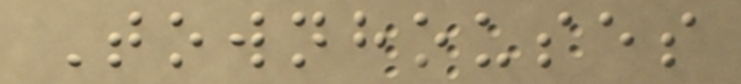Townhouses
